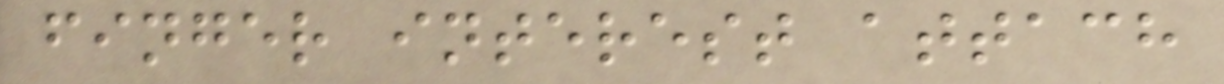finger interest attach
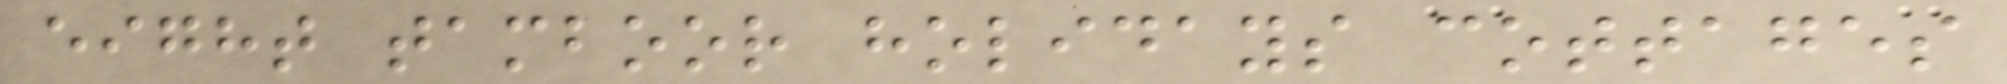eight tamboor holidays cottages
